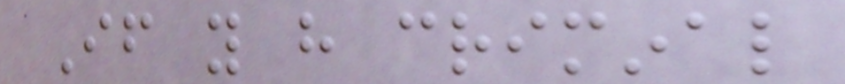If you have criminal
